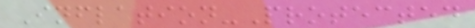Inflation-Protected
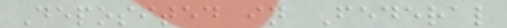Deposited in Federal
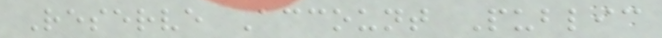Reserve Account Public
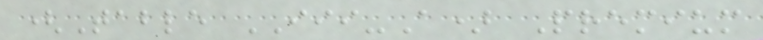(Table III-A) Premium
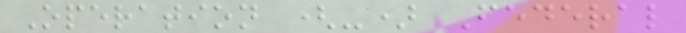Operation (-) Federal
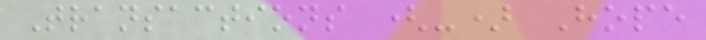Transactions (-) Hope
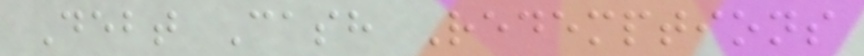Debt Cash Redemptions
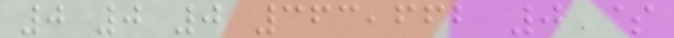0 0 0 363,662 0 $
